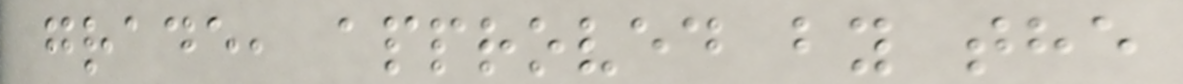grade, approved by the
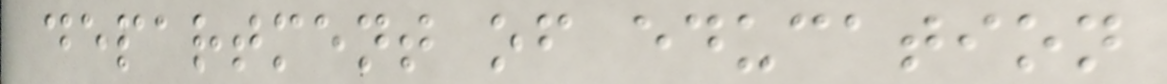department of education
